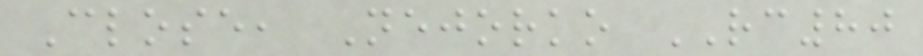Close, Nejorko RC80
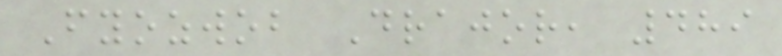Fyozwob Drajor, 489
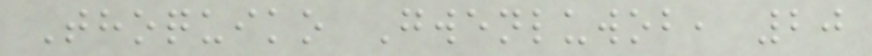Thoquiko Gwenluwob, 20
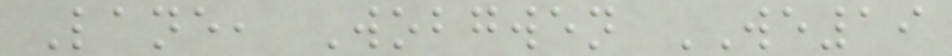Lane, Wobgwen WE19
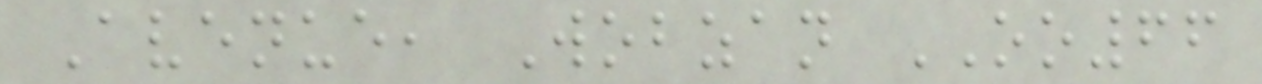Avenue, Wobzan OO66
